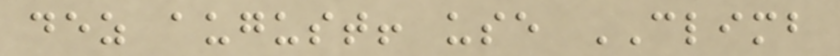dez august! use CLIMB
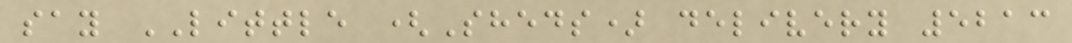say LITTLE (Sheds) delivery 5213
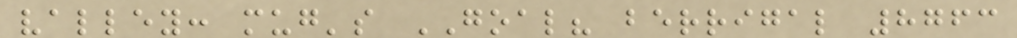valley: mug's GOAL? berrigal 8763
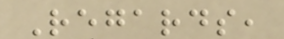Regards,
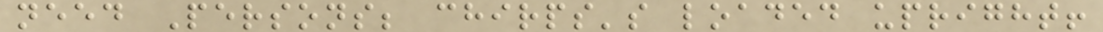need Persons; chirps's loaded upright!
